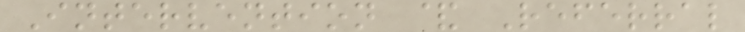Intervention & Referral
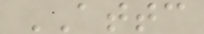ATTC
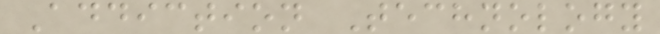Addiction Technology
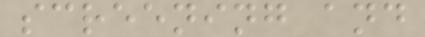screening and
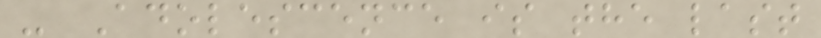- Adolescence is the last
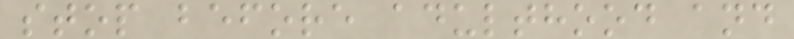stop before adulthood and
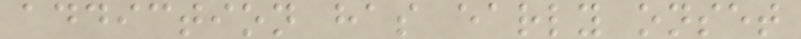addiction has early onset
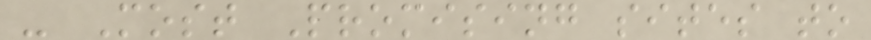- Most Promising sites to
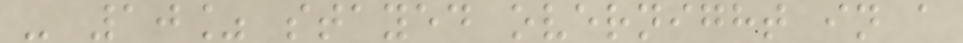- 10% stayed overnight in a
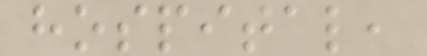hospital,
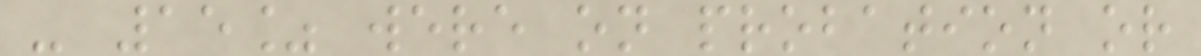- 15% were on probation or
